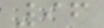96
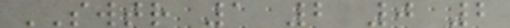SWTR 1 2 0 2
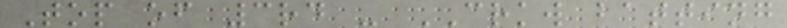Top of 3rd - CRKW batting
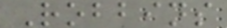Robbins
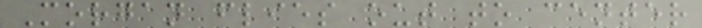Morgan flies out to center
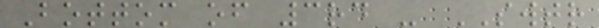Bottom of 3rd - SWTR
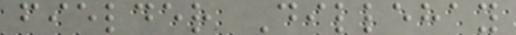fielder Dillehay
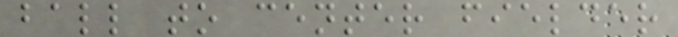ball to center fielder
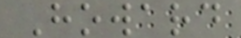Howard
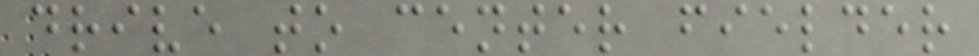drive to center fielder
